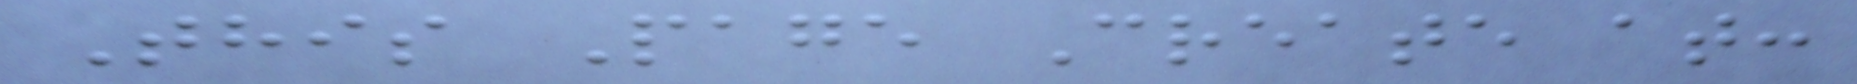This Page Create at:
